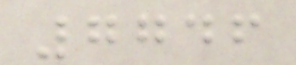7746
